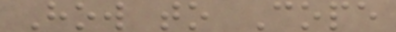How to Cope
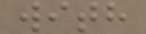with
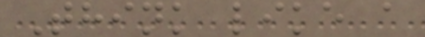Think like a
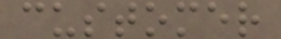customer
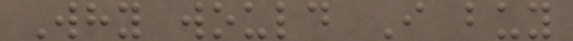Why would I buy
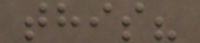this?
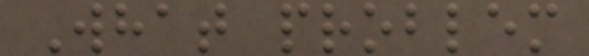What problem
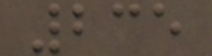235
